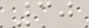30
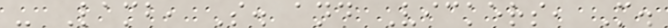- Lamb, S. and Vickers, M.
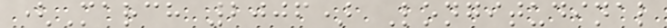(March 2006) Longitudinal
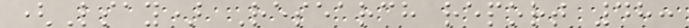(Lsay) Research report 48:
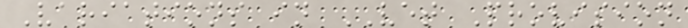Variations in VET Provision
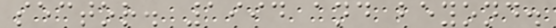sector. 1994 and beyond.
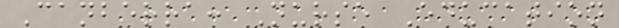Canberra: Nurse Education
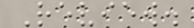Review.
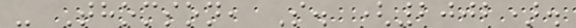- Thomson, S. (2002).
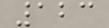123
